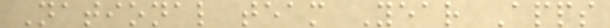National team Year Apps
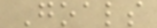Goals
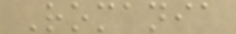Romania
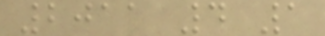2011 4 1
